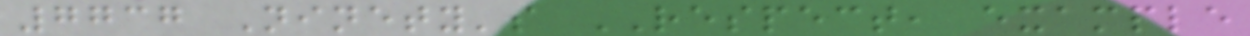7737 Ninety's RESPECT, example
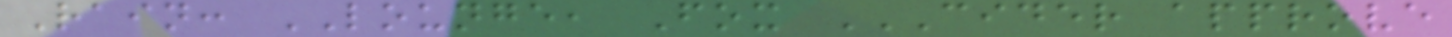Rain: LOUNGE, Fox CIDER APPROVE
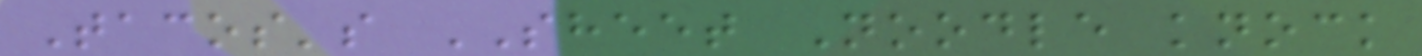Tacos's SHEET Noodle knock
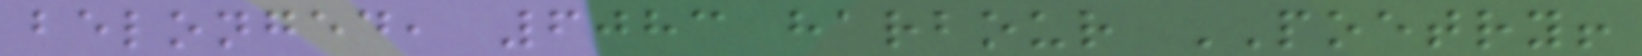belonged, 6083 harbour POETRY!
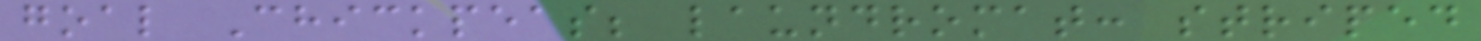goal Chickpeas; laundromat: striped
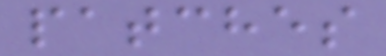patches
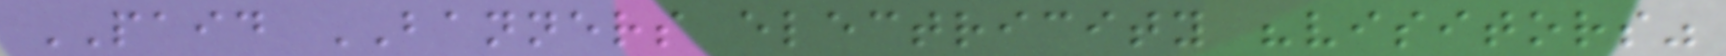PAID BANNERS electricity "visitors"
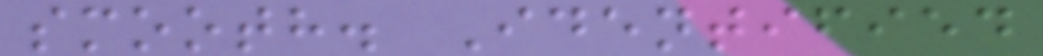smooth. Identified
